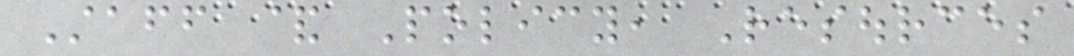Staff & Policy, Resources
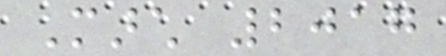March 2017
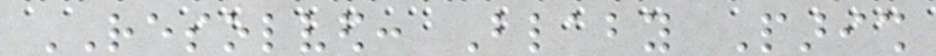RESOLVED: Blaby Parish
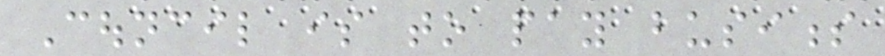Council is to pay business
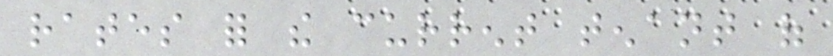rates for the current tenant of
